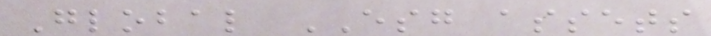Global ESG assets
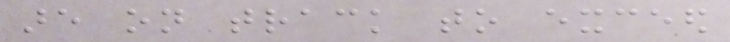are on track to exceed
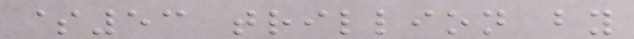$53 trillion by
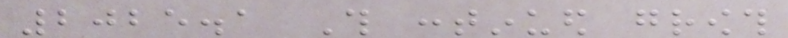2025.1 This continued growth
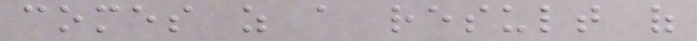comes as a result of
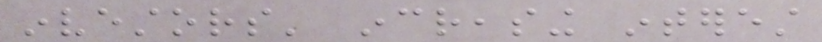investors' increasing interest
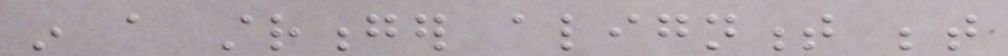in a stronger alignment between
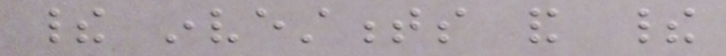their investments and their
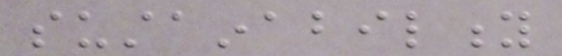sustainability
